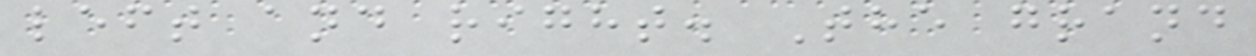left and right. The grand
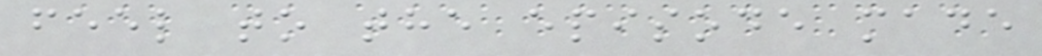feel to the episode made
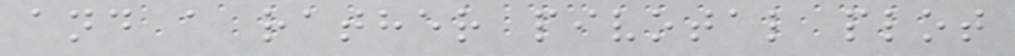and a rather pivotal plot
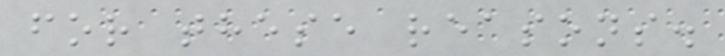for these reasons.
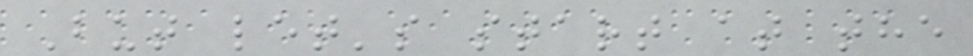But let's start at the
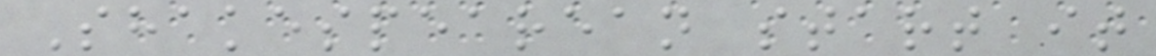Shakespearean start it
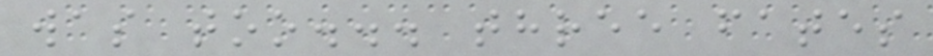was too... three fates
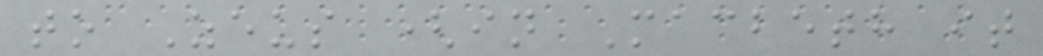to Zeus (in Macbeth it
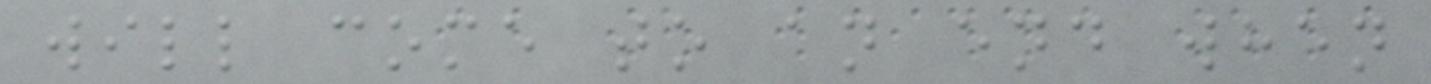will come to an end when
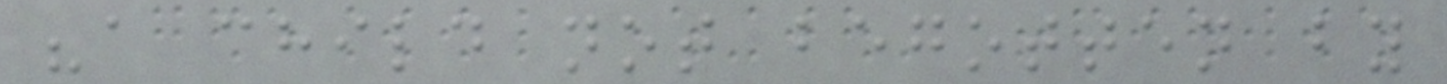"a child not begotten by
